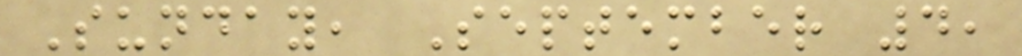Sunday, September 4,
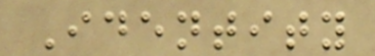Identity
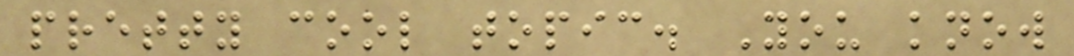pretty cool topic. You know
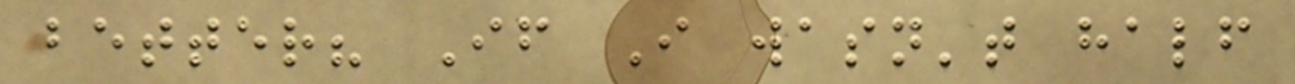better? If I wasn't half
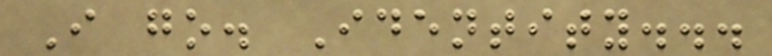I go. Identity...
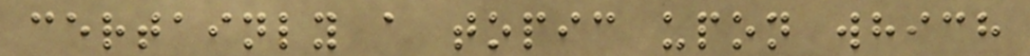certainly a topic upon which
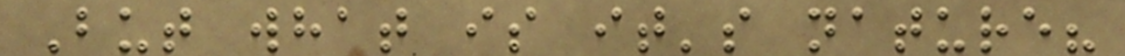But what is it's nature?
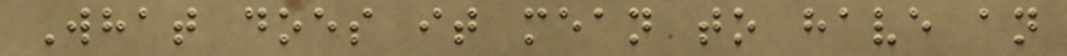What does it mean to have an
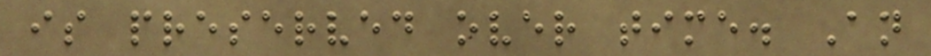is preserved over time. An
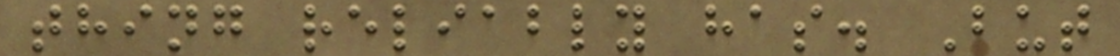thing reliably has. But
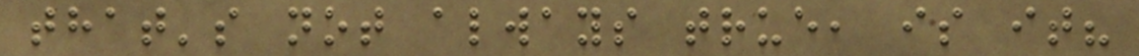that's not always true, is it?
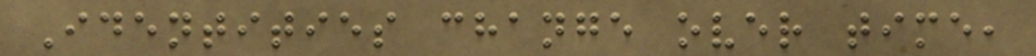Identities change over time,
